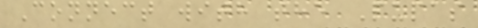Connect with the Pupas
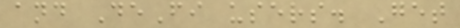and DeFi users. Get
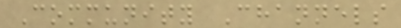Community Channels
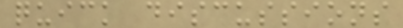quick discussions
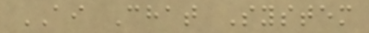AI Chat System
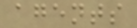agents
